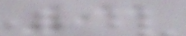91
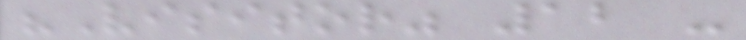"Visitor" 12 -
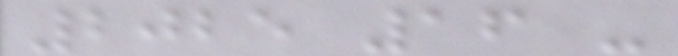2025 16 -
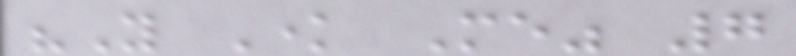"You Know Me" 7
